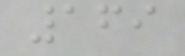169
